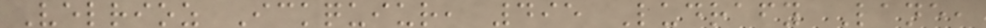Velrioz Ickquiur, 495 Ludrafy Lane,
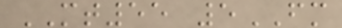MT55 5FM
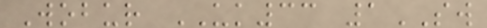Wobur UK33 1SW
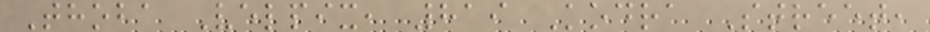Thoba Velpix, 819 Kodra Street,
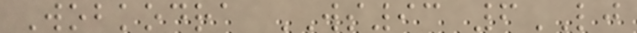Wobkodra WS93 6LJ
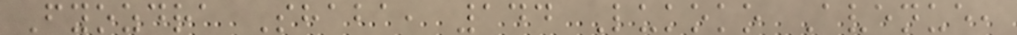Fyozdra Shaba, 144 Lukoko Avenue,
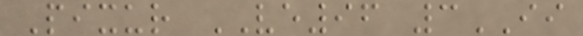Pixur VE96 3II
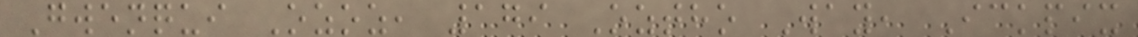Gwenqui Ozoz, 179 Oztho Way, Ickpix
